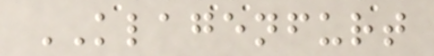KLAGENFURT
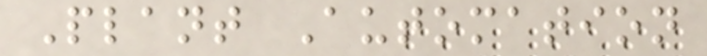Plant Automation
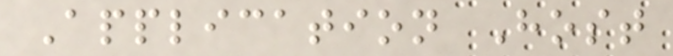Application Host
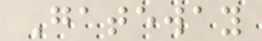Gateway
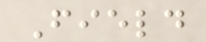Field
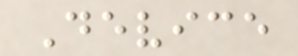Device
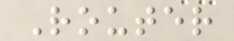Router
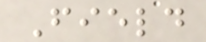Field
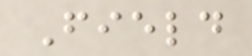Field
